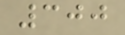300
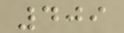409
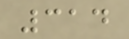314
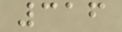316
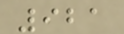921
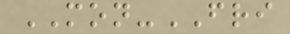MON-FRI
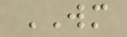WM
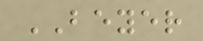BEYER
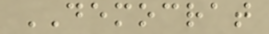DEMOCRAT
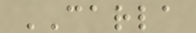CARLA
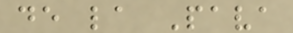de la Pava
